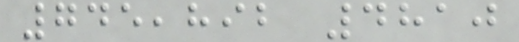745,892 4810
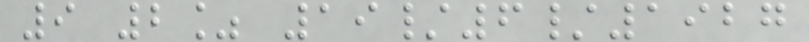9 2% 19/6/1927
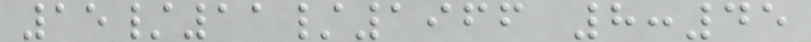15/11/1966 8:45
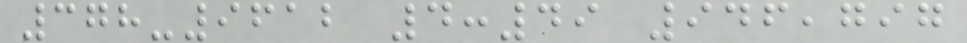378-9612 4:49 946,797
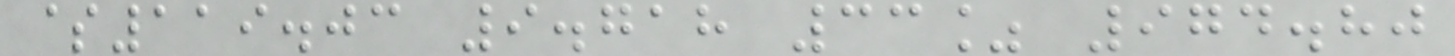$119.03 9.718 33% 974.80
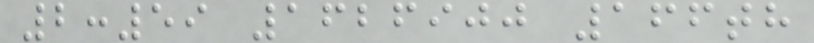2:59 1626900 166th
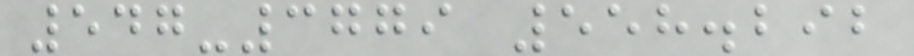547-3779 558.292
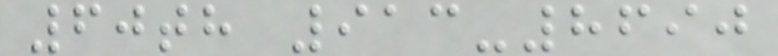60th 913-8690
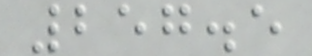257.5
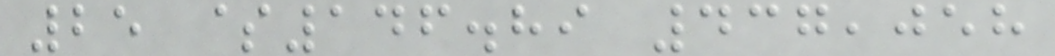25 $146.89 437,058
